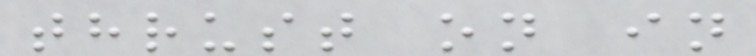thrust on in
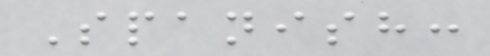Spanish:
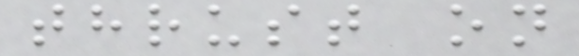thrust on
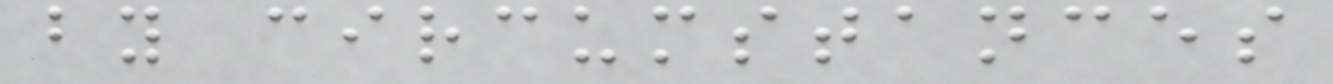by circumstances
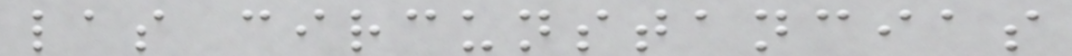las circunstancias
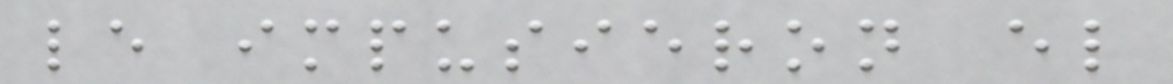le impusieron el
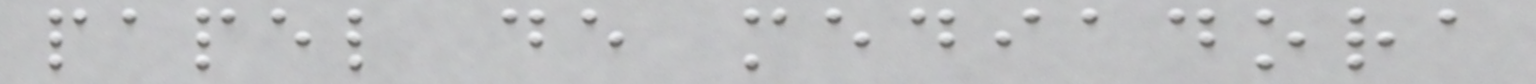papel de mediadora
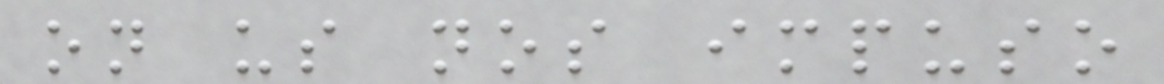on us nos impuso
